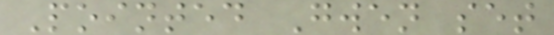Pointed Gwen set
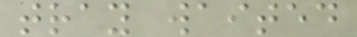tray waited
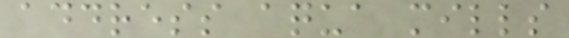address aqua mills
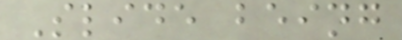Slide being
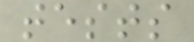tests
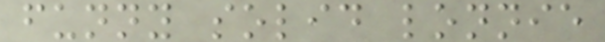funny solid lonnie
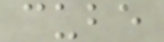cube
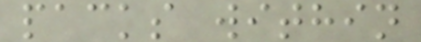packs within
